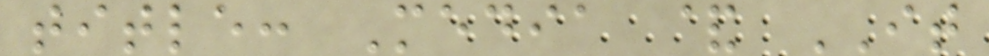title: Media & IT
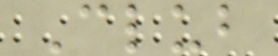Club
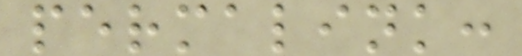permalink:
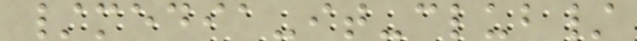/media-it-club/
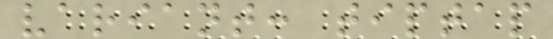variant: tiptap
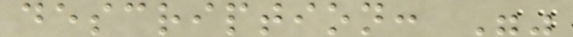description: ""
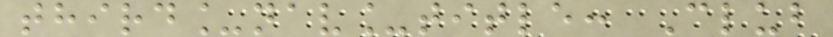third_nav_title: Club
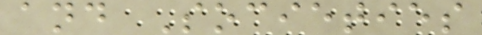and Societies
